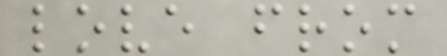love from
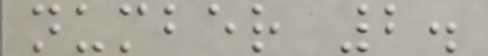number 2.
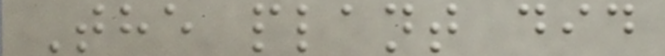The plant did
